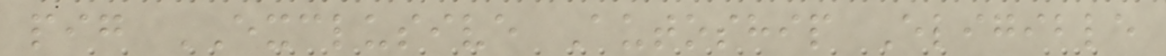pig EXCLUSIVE Autoship Eligible
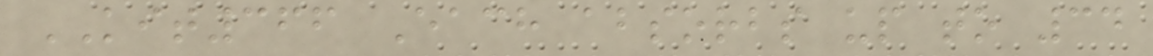KIT366 Each absorbs up to 34
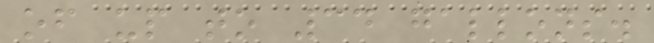of up to 34 gallons.
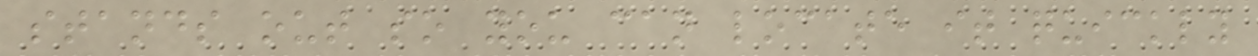stands out so you can locate it quickly
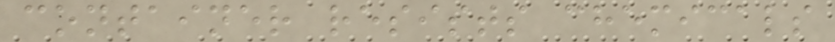container resists chemicals
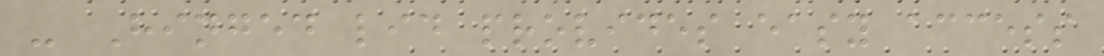- Hinged lid provides easy access
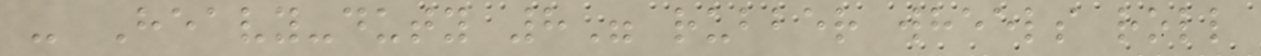- Heavy-duty 8" rubber wheels roll
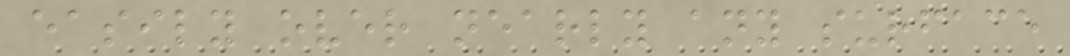easily over nearly any surface
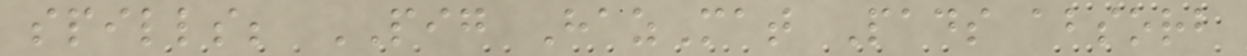spills; PIG HazMat Pads absorb
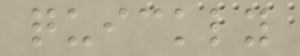quickly
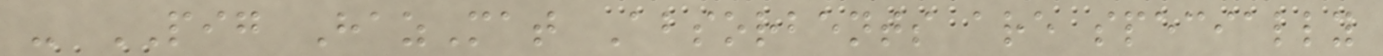- PIG HazMat Absorbents are specially
